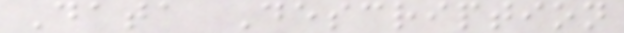Data Description
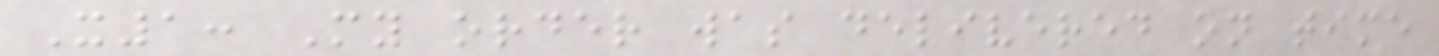X1: My order was delivered on time
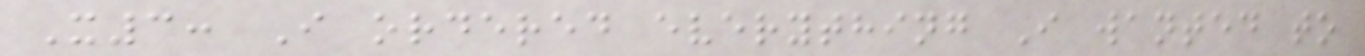X3: I ordered everything I wanted to
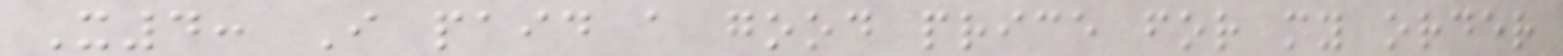X4: I paid a good price for my order
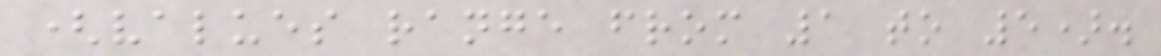(values range from 1 to 5).
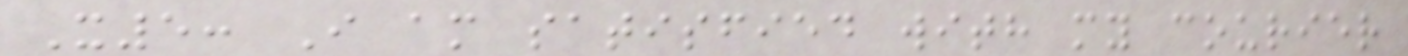X5: I am satisfied with my courier
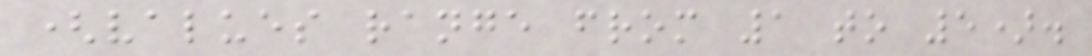(values range from 1 to 5).
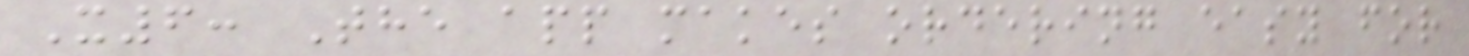X6: The app makes ordering easy for
